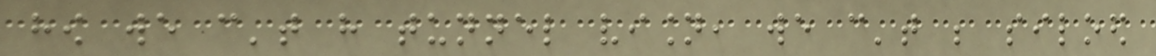how we can't have tunnel vision, we can't be siloed
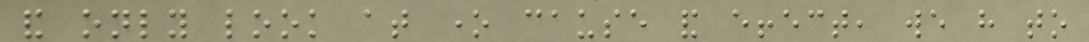and only look at one cause and effect, we have to
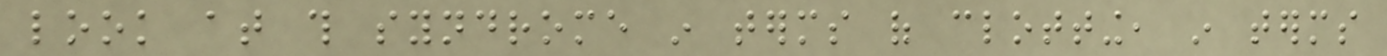look at this syndrome in terms of clotting, in terms
